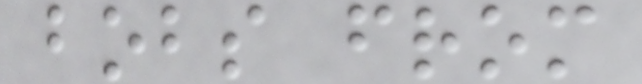bobs from
